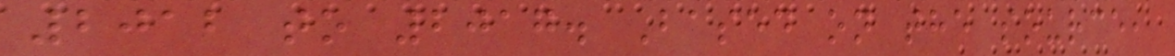2012 to 2017. Based on the source,
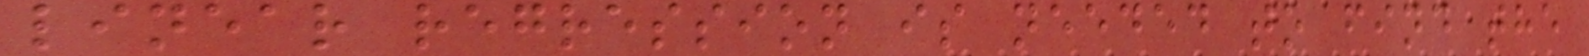linear regression is needed to find the
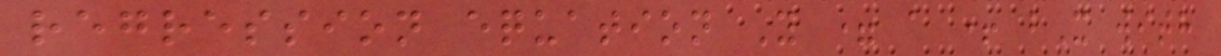regression equation Y = a + bX with
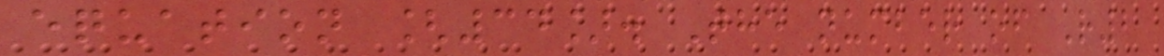equation [34]. The number of R2
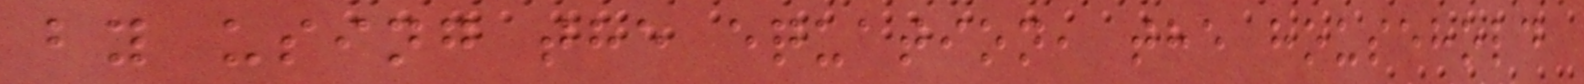by using the equation, the household
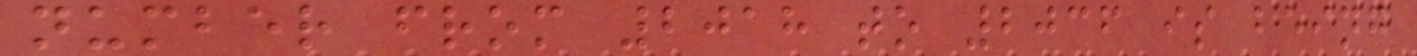number from 2018 to 2036 is being
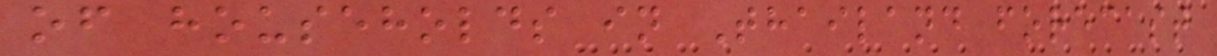of households in Thailand forecast
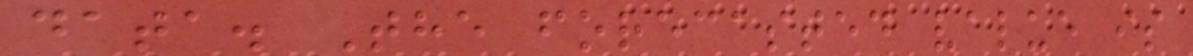data. The forecasted value is
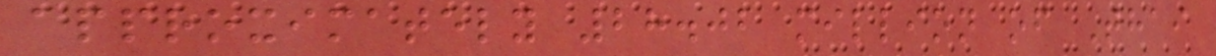approximately 28.02 million of Thai
